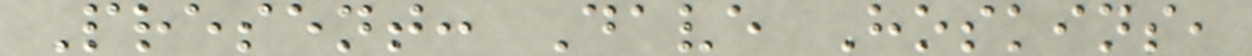Present: Dave Hoskins,
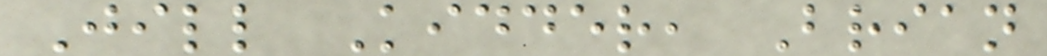Jill Kidder, Brian
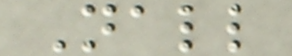Nall
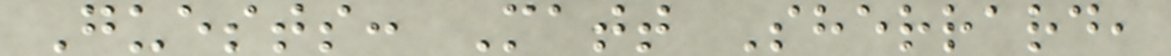Guests: Matt Sherrard,
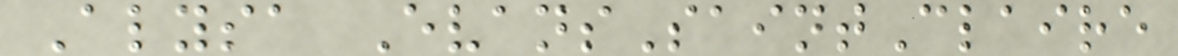Alysa EvansSaintClaire
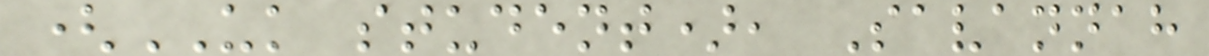(UK student), Savannah
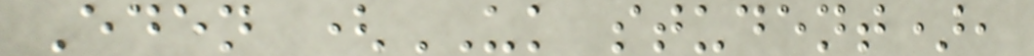Eden (UK student),
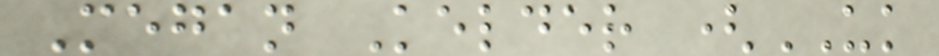Megan Kelder (UK
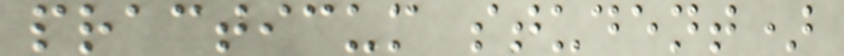practicum student)
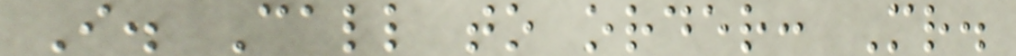I. Call to order: Mr.
